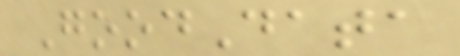GoodData
